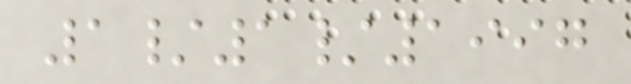1/1/1997
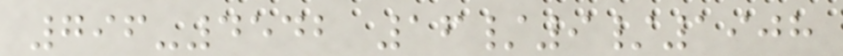796-4542 16/9/1908
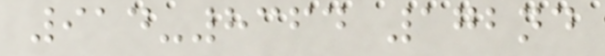914-8364 172nd
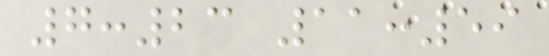7:23 11:59
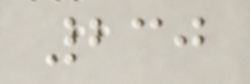230
